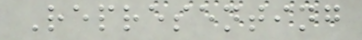Representing
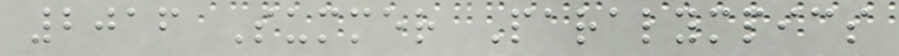2016 Summer Paralympics
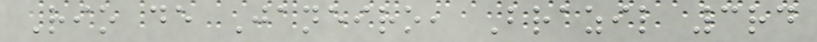Rio de Janeiro, Brazil 3rd
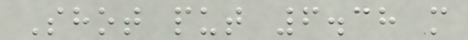Shot put 6.38 m
